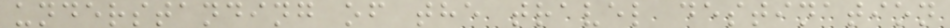understanding of the travel destination
